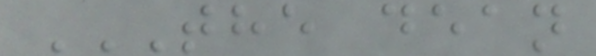THE DEAN
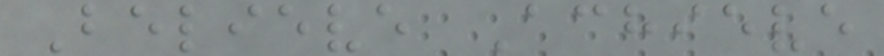Believe Achieve
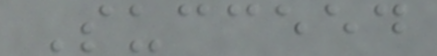Succeed
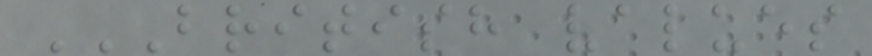BRITISH VALUES
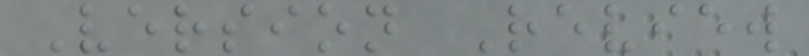Version Review
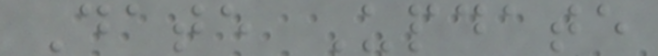Date Update
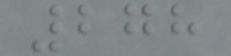278
